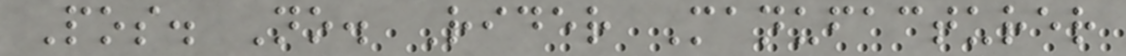Pos. No. Rider Manufacturer
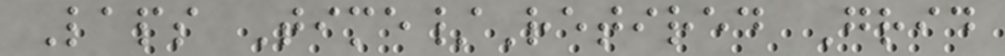Laps Time/Retired Grid
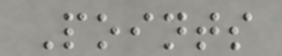Points
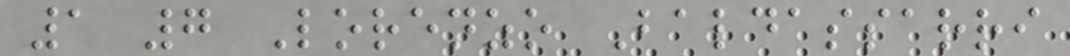1 7 Lorenzo Baldassarri
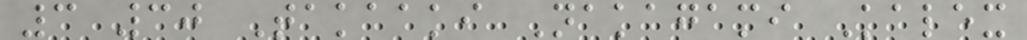3 30 Takaaki Nakagami Kalex
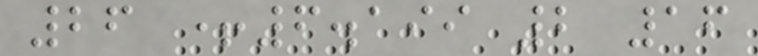26 +6.199 2 16
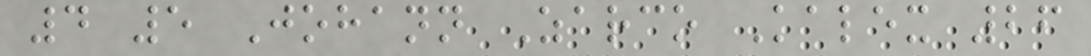4 5 Johann Zarco Kalex 26
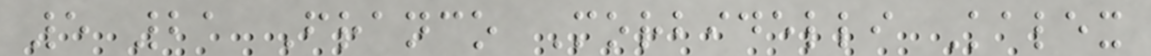5 21 Franco Morbidelli Kalex
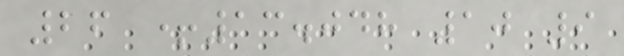26 +13.048 10 9
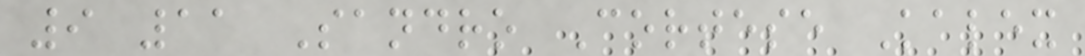9 11 Sandro Cortese Kalex
